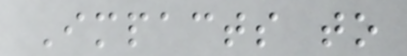Impacts to
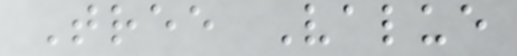Tree Value
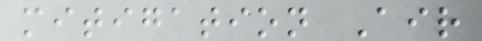mitigation Air
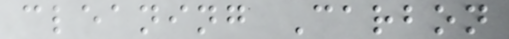cleaning Carbon
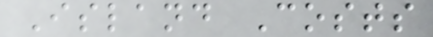Island Costs
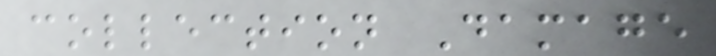collection Damage
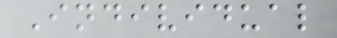Individual
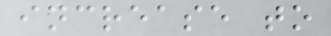increase to
